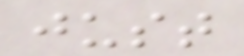just
